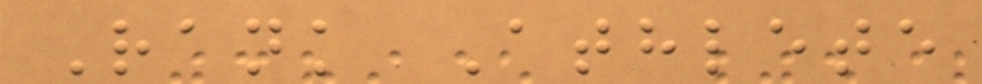Rank Athlete
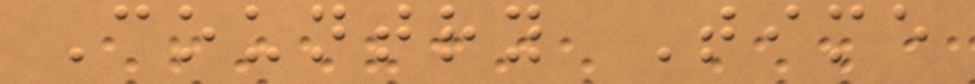Country Time
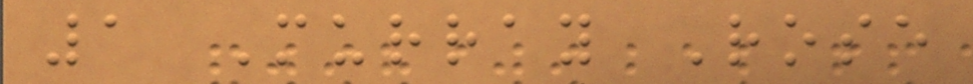1 Murray Rose
